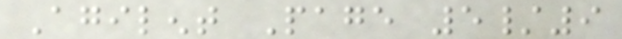Agilent Page 5/9
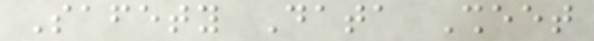Safety Data Sheet
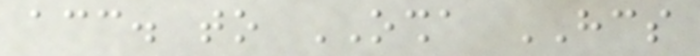acc. to OSHA HCS
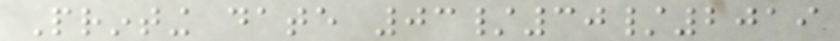Printing date 03/30/2019
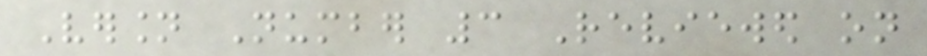Version Number 3 Reviewed on
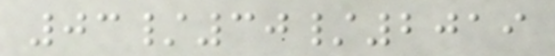03/30/2019
